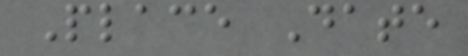Place Date
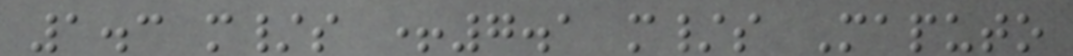1.3 m/s +7.1 m/s Maputo
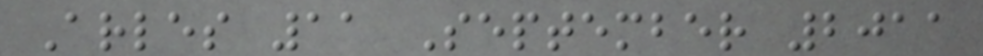Arles 11 September 2011
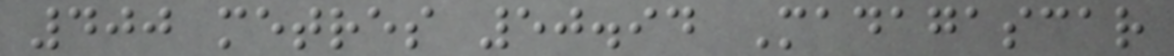400 metres 50.94 Madagascar
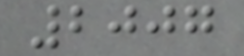2007
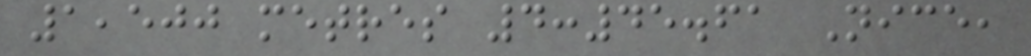1,500 metres 4:45.61 Nice,
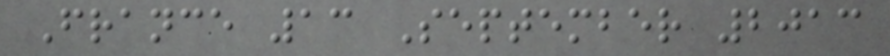France 13 September 2013
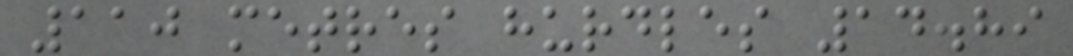110 metres hurdles 14.89
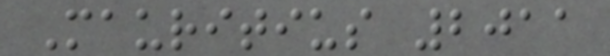Mauritius 2011
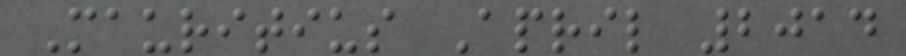Mauritius April 2014
